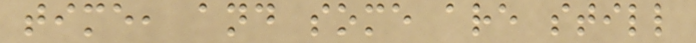time, and some are still
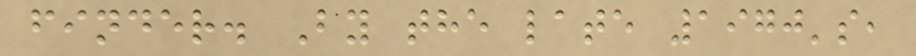finder. By the late 1970's,
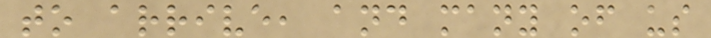to arrive, and many of us
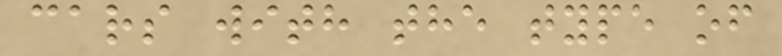cars with the type of
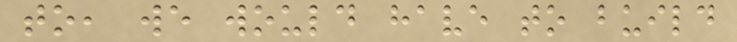to, we would have to build
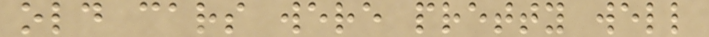old cars were pretty well
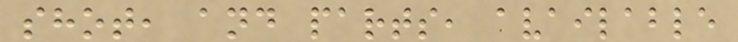shot, and parts, available
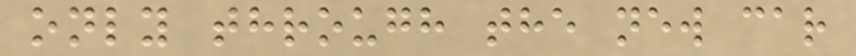only through the new car
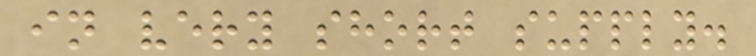in very short supply.
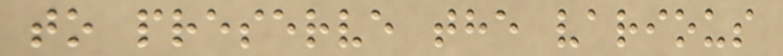to preserve the various
